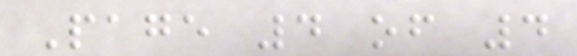Page 4 of 4
